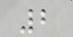2
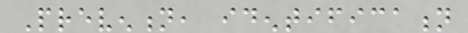Prevention, identification
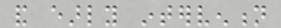and early intervention
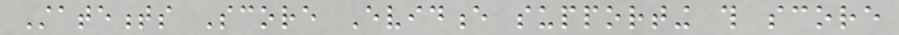Statements Score Evidence supporting this score
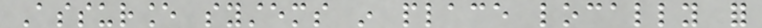Assurance systems in place locally for
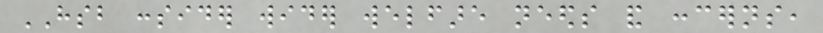HSB consider wider welfare needs and concerns,
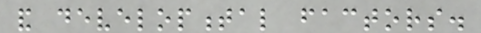and developmental factors.
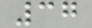37
